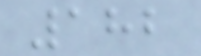182
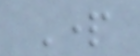Part
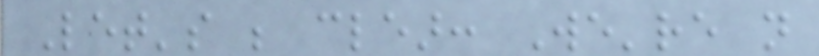Let's be clear: We're not
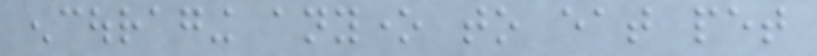encouraging anyone to eat pet
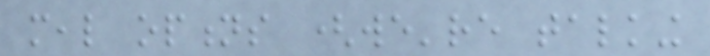meal options (we're talking
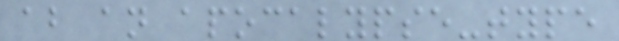about an apocalypse-type
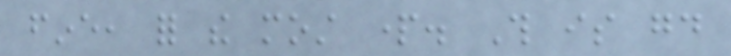fine, for the most part. This is good
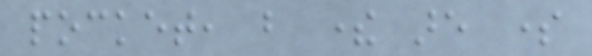pocket, but there are some
